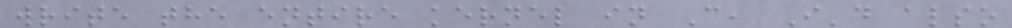write the entire kernel in C, I'd also
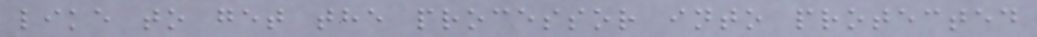like to get the processor into protected
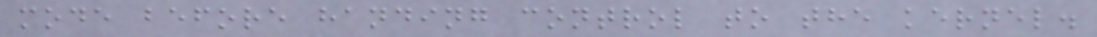mode before handing control to the kernel.
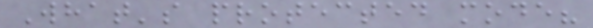What's protected mode?
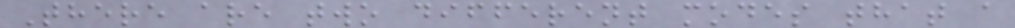There are two different modes that a
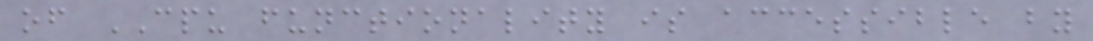of CPU functionality is accessible by
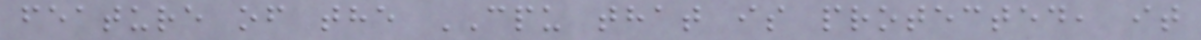feature of the CPU that is protected, it
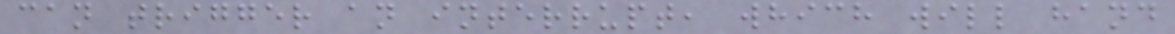can trigger an interrupt, which will hand
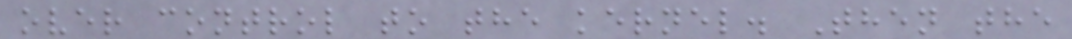over control to the kernel. Then the
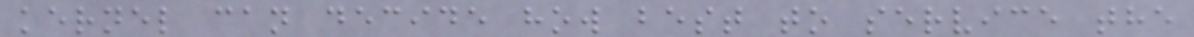kernel can decide how best to service the
